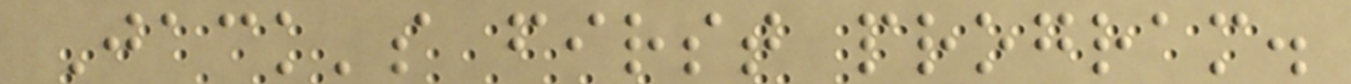Jack's first program.
